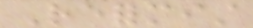Reformist
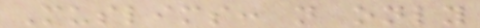Muslims: not only
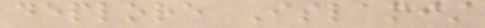deplore Islamist
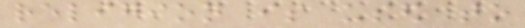religion is used to
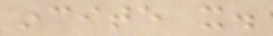incite it.
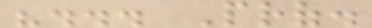"... Prof.
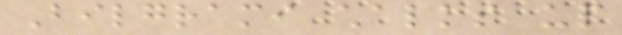Bilgrami chalks up
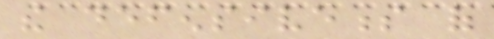the defensiveness of
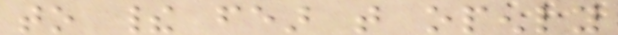to their fear that openly
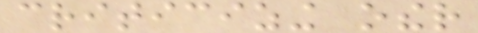criticizing other
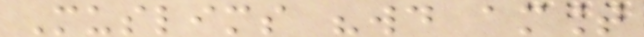Muslims "would amount
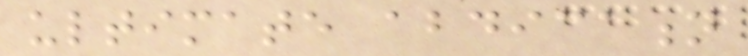ultimate abdication
